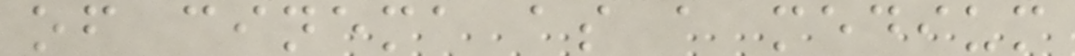of cinema as a medium
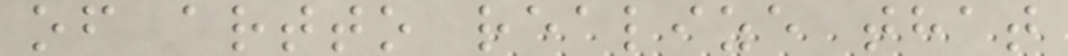of artto realize that
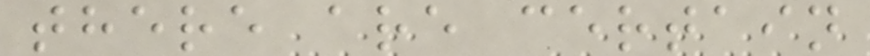there are certain
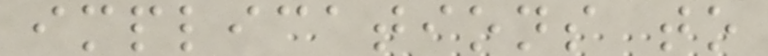implications to
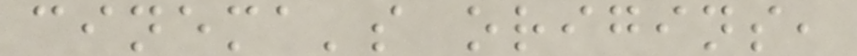cinema's origins,
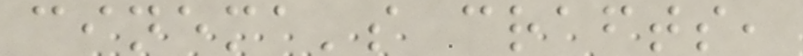cinema's crafts,
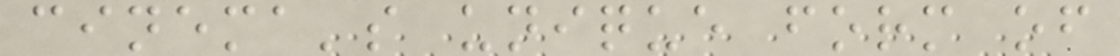cinema's unique form of
